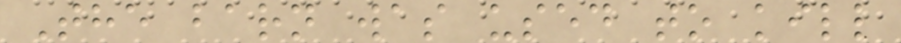The barn was used to kill
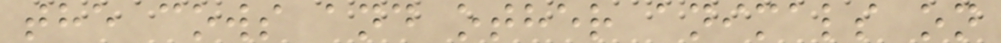the cows and other animals on
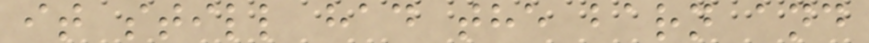it still had the barn and
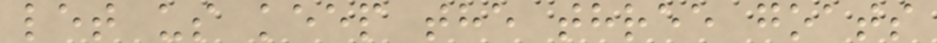let us keep the three goats
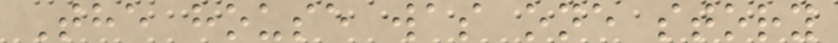The house was one story
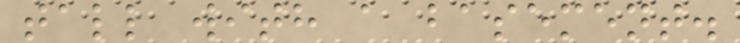tall with a basement.
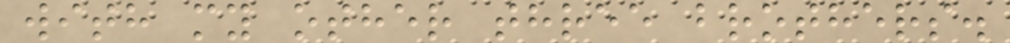with my other three brothers.
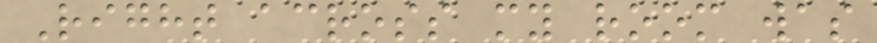Right across my room was
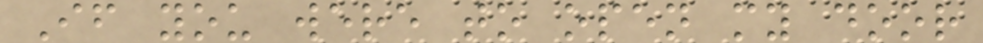If you were to open my door
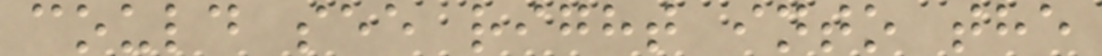could see right into the
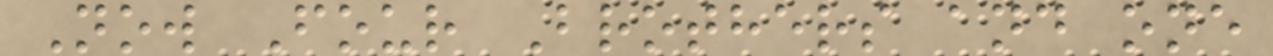Now Four Brothers and one
